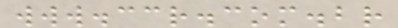www.ccr.com.br
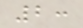2:
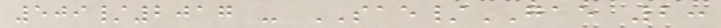509/2017 - SAE/GAE 2:
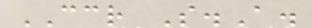CCR S.A.
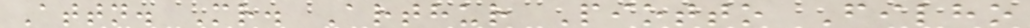Attn. Mr. Arthur Piotto Filho
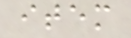item
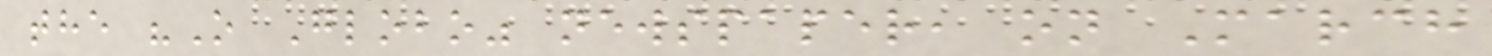the "O Globo" newspaper, on March
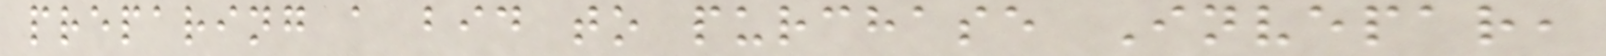preparing a bid to purchase Invepar,
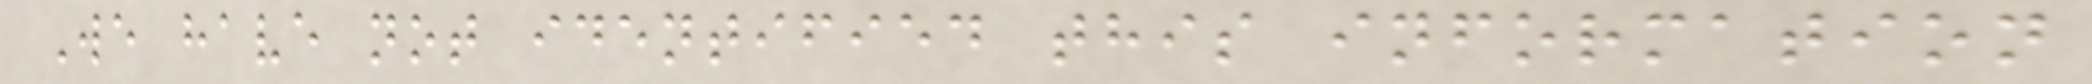We have not identified this information
